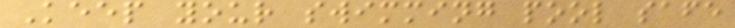Keep your swimming pool safe
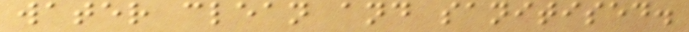water clean and sanitised.
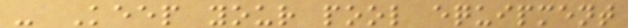- Keep your pool equipment
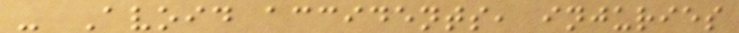- Avoid accidents, injuries
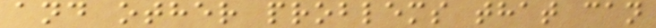and other problems that can
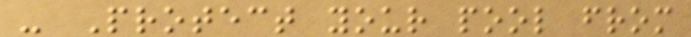- Protect your pool from
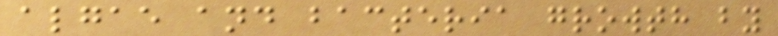algae and bacteria growth by
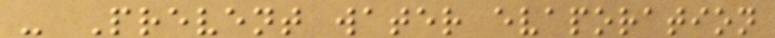- Prevent water evaporation
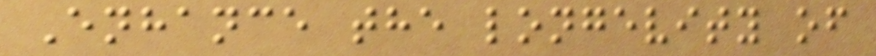Enhance the longevity of
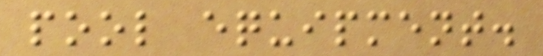pool equipment.
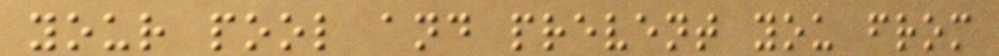your pool and prevent you from
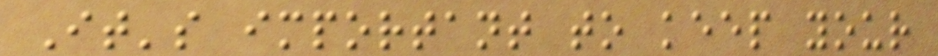It's important to keep your
